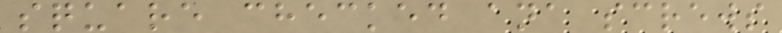square checked ana screws
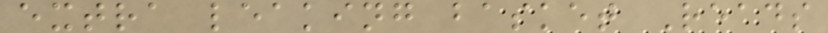extra leaking basket Reads
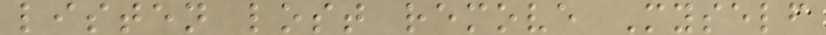listen lost remove Myself
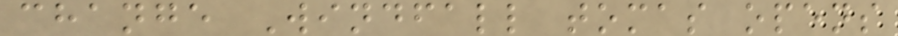change Windfall tomas opens
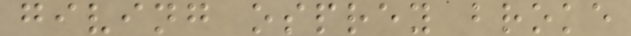giving osprey broke
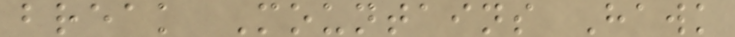break Mountains Hawk
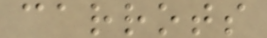carrots
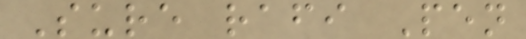Sure rafi Pen
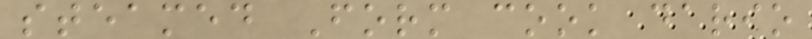steamed Form cook dario
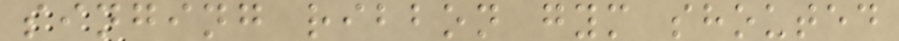singing ribbon gym shouted
